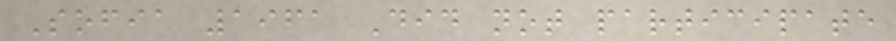Sofia 1961 Did not participate
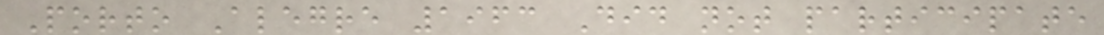Porto Alegre 1963 Did not participate
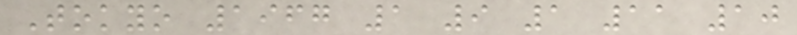Tokyo 1967 1 9 1 11 10
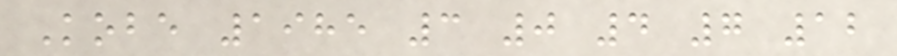Kobe 1985 3 0 4 7 12
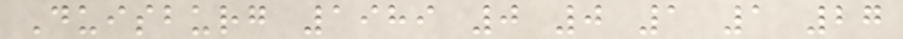Duisburg 1989 0 0 1 1 27
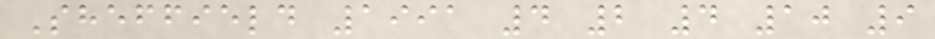Sheffield 1991 4 2 4 10 9
